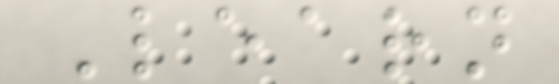Learn
